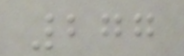277
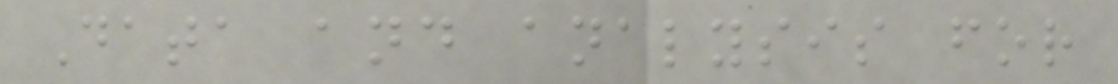Data and analysis for
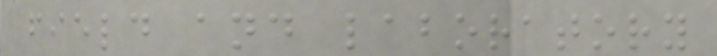field and laboratory
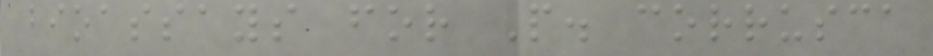bioassays for P. corrusca
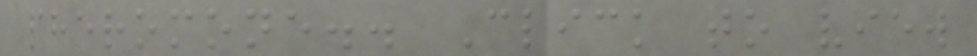pheromone.. Click to view
